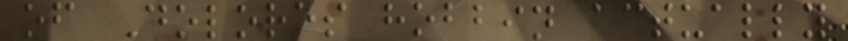of Dolores hobbin actually
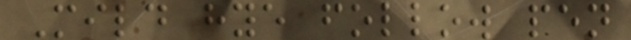Mild hye follow pen
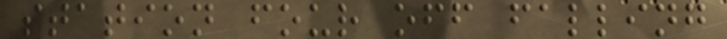station four off falling
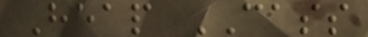Heap CASS
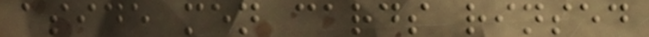aside men cards rinsed
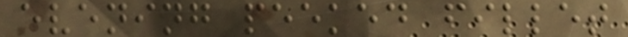evening peeked fillet
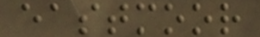eastmoor
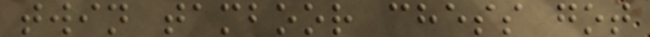twin tamboor chess got
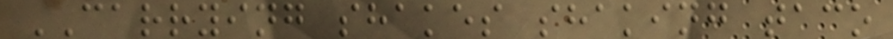CARRYING shakes shaking taco
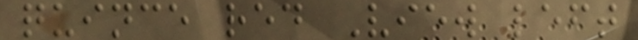quince red View left
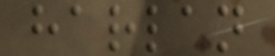harlan
